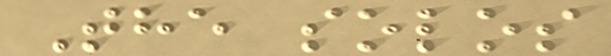The solos
